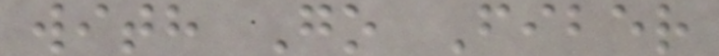with Go Fiber
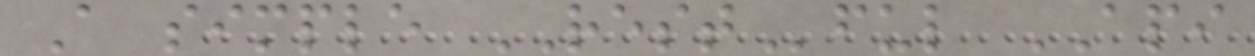A simple RESTful API
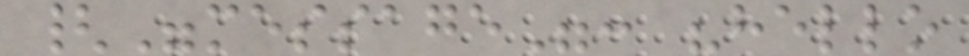{"message": "hello
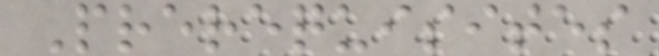Prerequisites
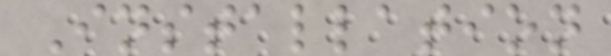Installation
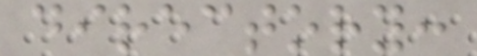directory:
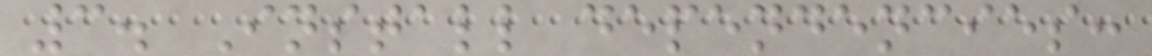3. Install dependencies:
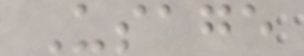Usage
